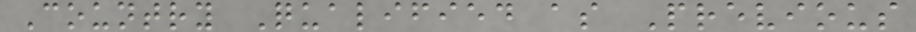Country Qualified as Previous
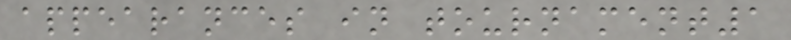appearances in tournament1
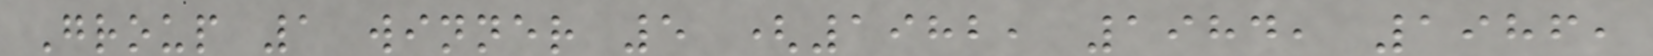Group 1 winner 5 (1982, 1984, 1986,
